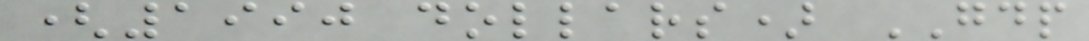(1990 dollars) GDP
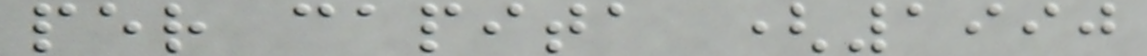per capita (1990
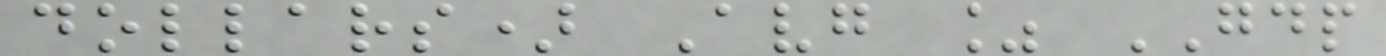dollars) Avg % GDP
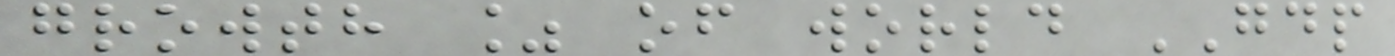growth % of world GDP
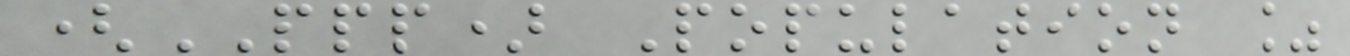(PPP) Population %
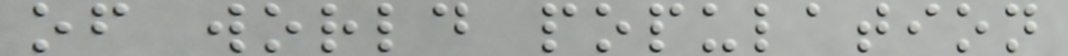of world population
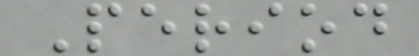Period
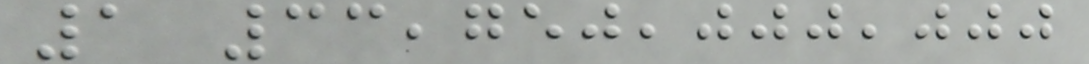1 33,750,000,000
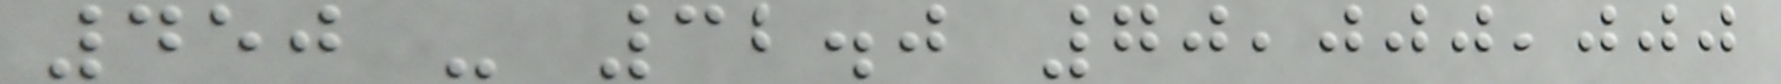450 - 32.0 70,000,000
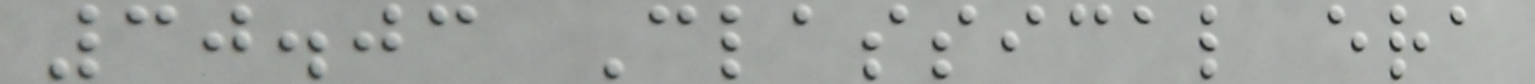30.03 Classical era
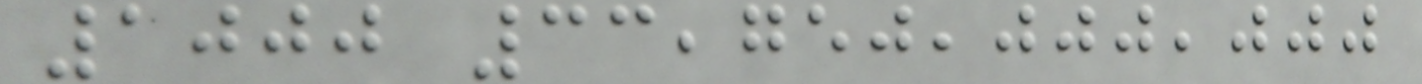1000 33,750,000,000
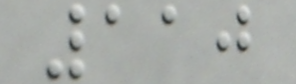110
